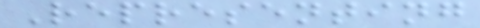Representing
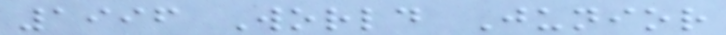1996 World Junior
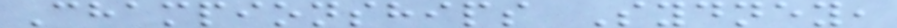Championships Sydney,
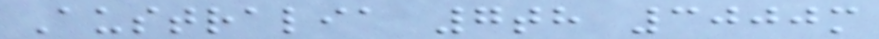Australia 7th 3000m
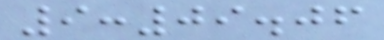9:09.06
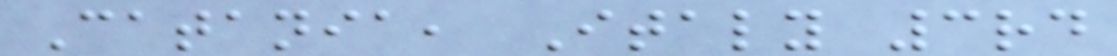Catania, Italy 3rd
